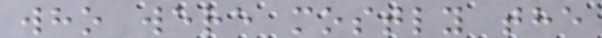who were mostly the
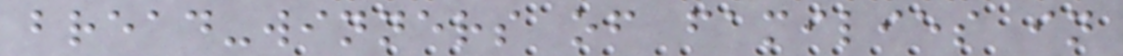bread-winners of families in
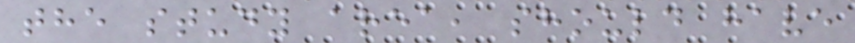the study area, should have
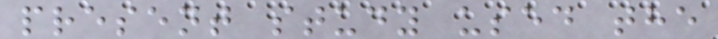present study used the
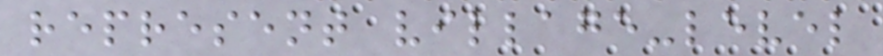represent village-level
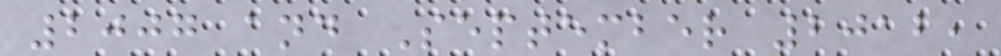2007 and September 2012,
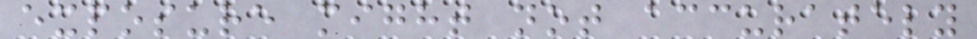exposure might not accurately
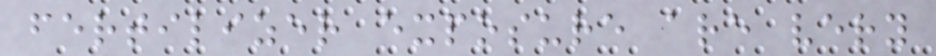fertilizer exposure are very
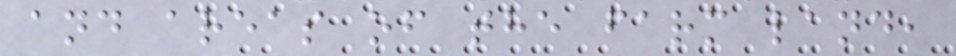and areas of the farm land,
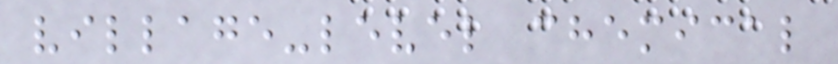village-level chemical
